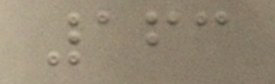163
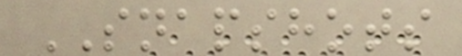SNAPSHOTS
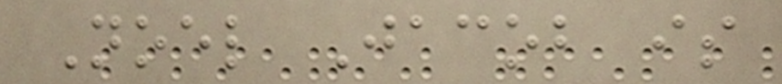Noel Jacob is
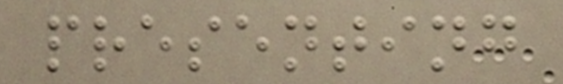presenting
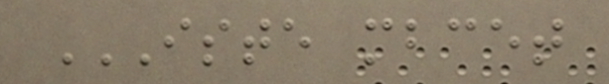ISTE MBCET
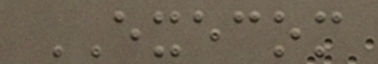EXECOM
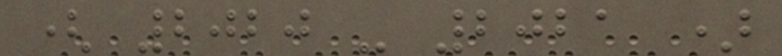( 2020 - 2021 )
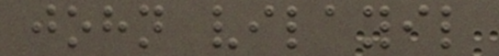john vilayil
